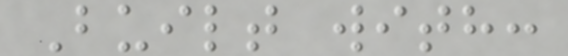Built with:
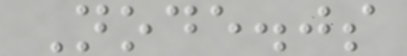Node.js
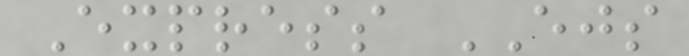Express EJS
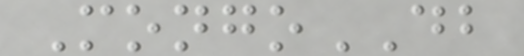MongoDB
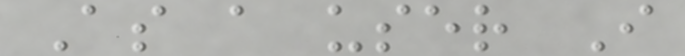As a user I
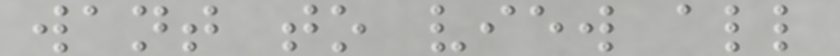want to view all
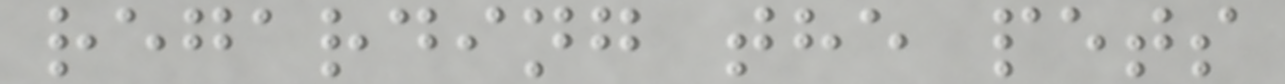regarding the pets
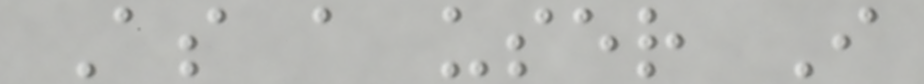As a user I
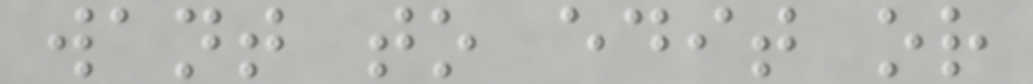want to edit or
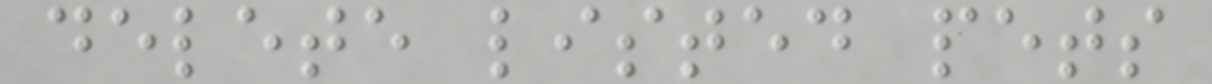delete listed pets
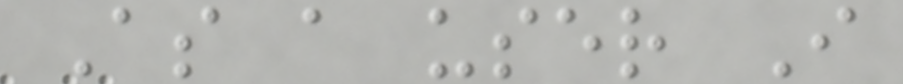As a user I
